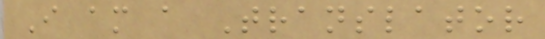I am a Translator
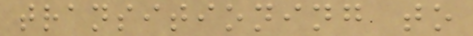transitioning to
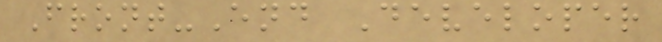Front-End Developer
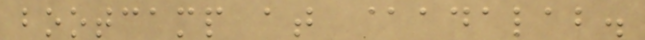bootcamp at @adalab.
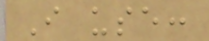I use:
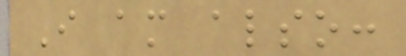I am also:
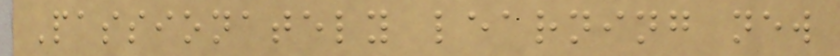Passionately learning new
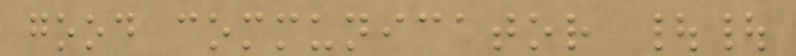good communicator ||
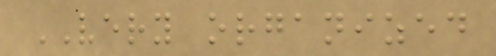VERY organized
